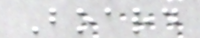Board
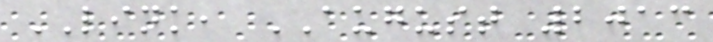LINK, AUGUST 2013
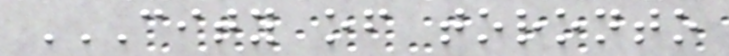CITY OF TORONTO
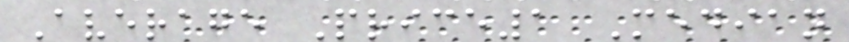Average Price1 Median
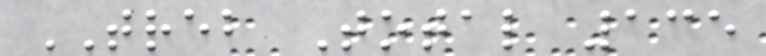TREB Total 135
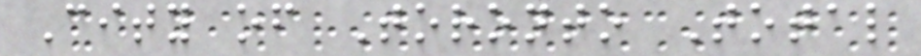City of Toronto Total
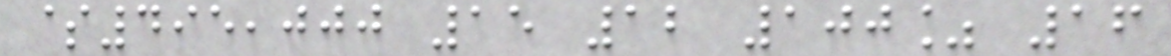$495,000 15 12 100% 16
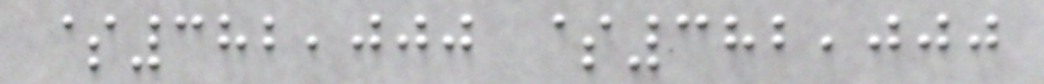$382,000 $382,000
